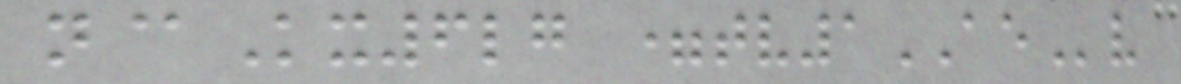n@Kx6lg =tv1AEv
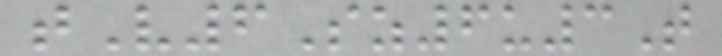tV6Sz6u3T
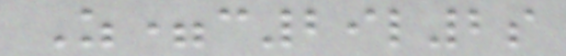Z=c29l2s
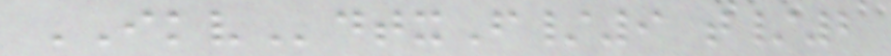IKVdtxF/9 t/2
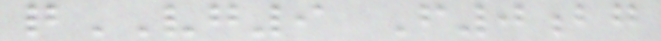qVG9 F0bg
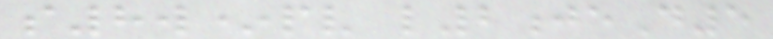s8w*pv l2jeD5
